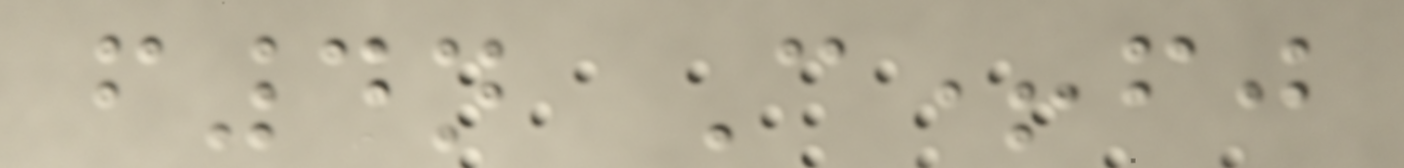f4n C+fj
